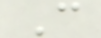C
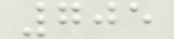705
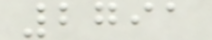2791
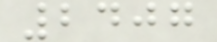2407
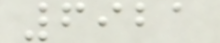6921
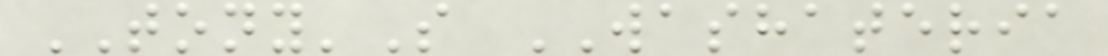TONY'S WASHATERIA
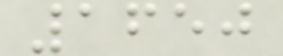1650
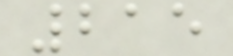215
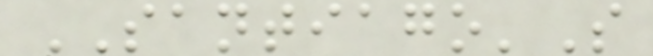SANTIAGO'S
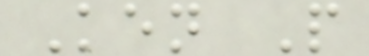Ken P
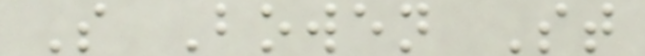S Bowen St
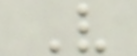V
